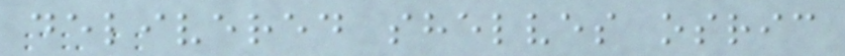delivered shelves osric
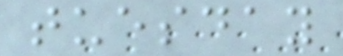tuesday
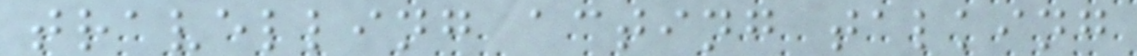travelling acting talking
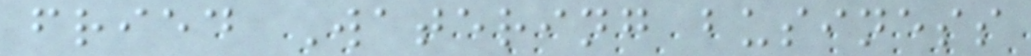fried Watering business
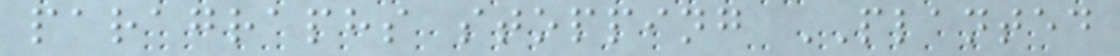paragraphs stopping PLANTED
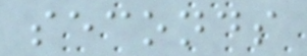seconds
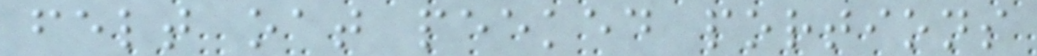felt oat peeked portions
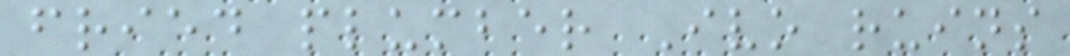fried plumber Ivo ruins
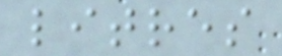litres
